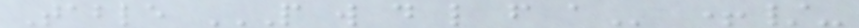Table P W D L F A +/-
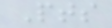Pts
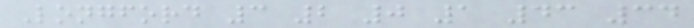Longford 3 2 0 1 43 34
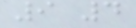9 4
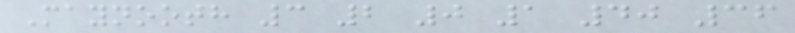Maynooth 3 2 0 1 40 36
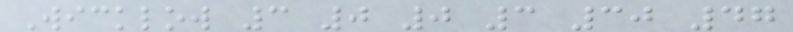Wicklow 3 0 0 3 30 47
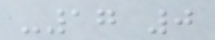-17 0
